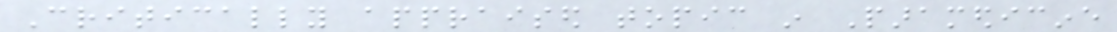Critically appraised topic in Paramedicine
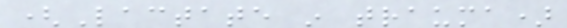(Lactate in trauma)
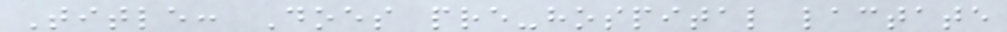Title: Does pre-hospital lactate
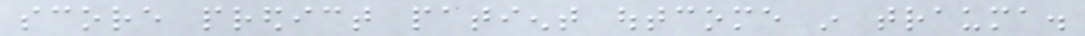score predict patient outcome in trauma.
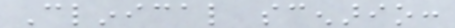Clinical scenario:
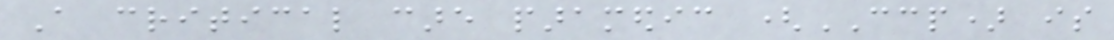A critical care paramedic (CCP) is
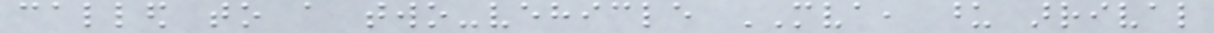called to a two-vehicle MVA, upon arrival
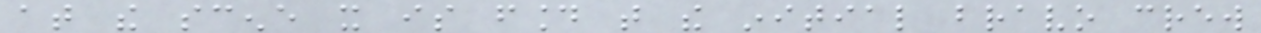at the scene it is found that the initial bravo crew
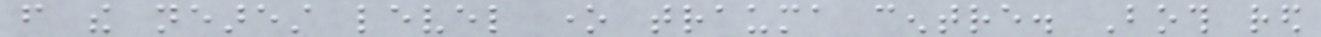from the nearest level one trauma centre. Both red
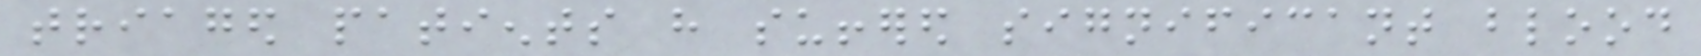triaged patients have suffered significant blood
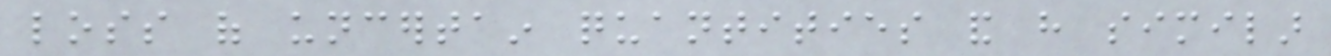loss of uncertain quantities and have similar
